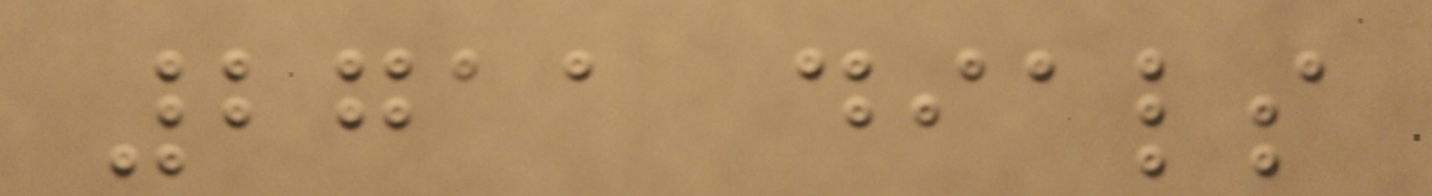2711 dials
